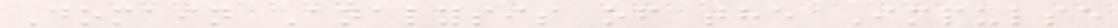Domain Analysis of the Impulse
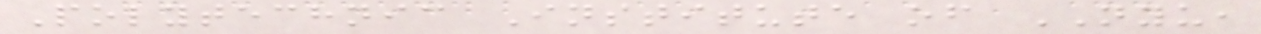Polytechnic Institute of NYU,
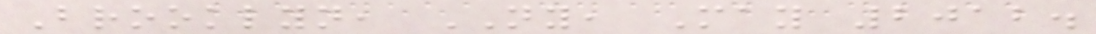Brooklyn, NY, May 2012.
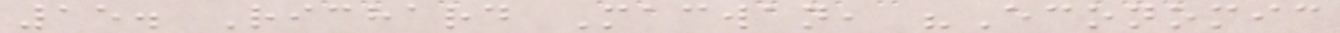15. Richard Macwan, "Economic
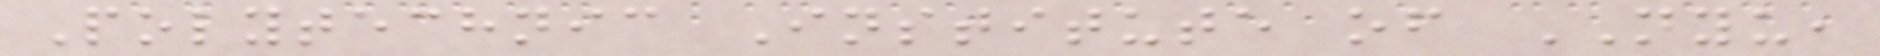Polytechnic Institute of NYU,
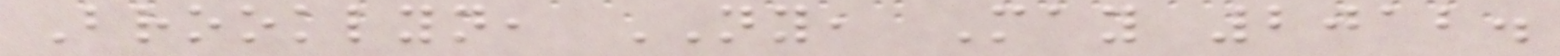Brooklyn, NY, May 2012.
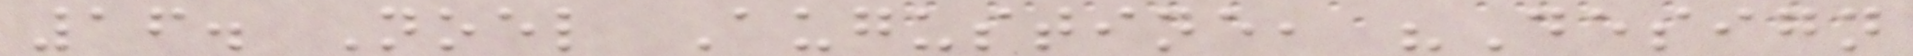16. Noel Augustine, "Design
